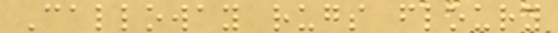Calloway rugs floury
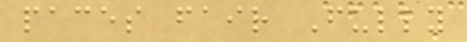paces fair Fully
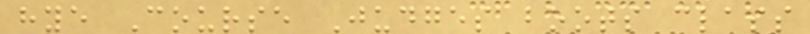hye Course Judges boots class
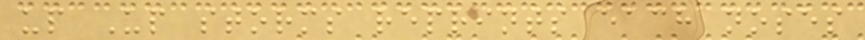up Up storms reprints each noses
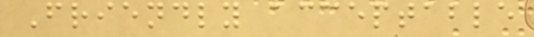Friendly acceptable
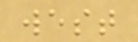west
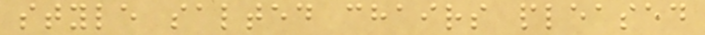style salted chairs pleased
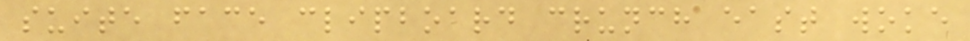suite face clipboard crunch east woke
